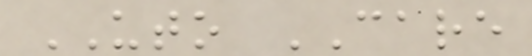UTO CARE
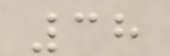38
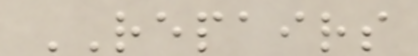REPAIRS
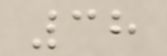38
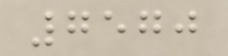7570
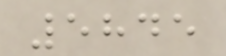5845
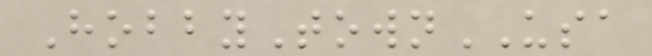HobbyTownUSA
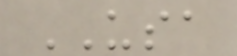USA
